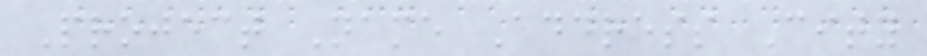Project Name Address City
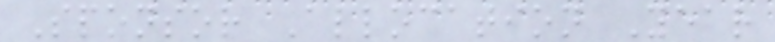Sponsor Allocation Year
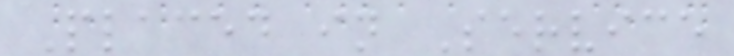Placed in Service
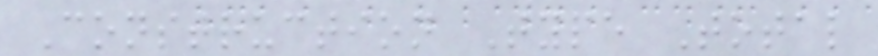Construction Type Total
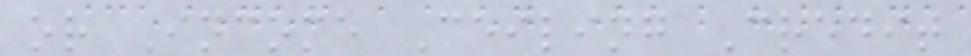or Income Ceiling Credit
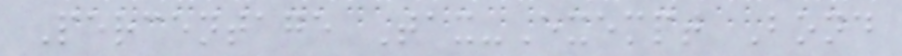Percentage Tax-Exempt Bond
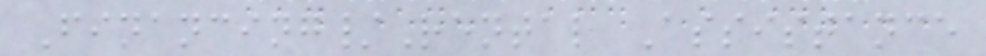Financing/Rental Assistance
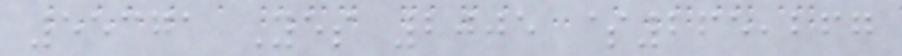55371 Yes 2005 $265,267
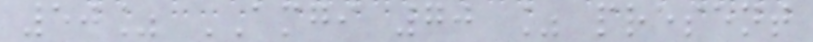50% AMGI 70 % present
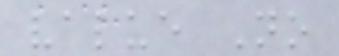value No
